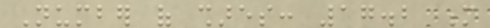Number of shares: 17.2 m
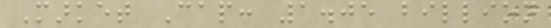Market Cap: 1.05 billion
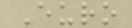Euro
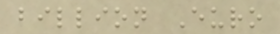billion Euro
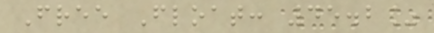Free Float: 45.2%
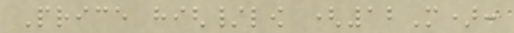Price high/low (12M):
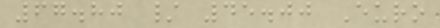67.80 / 45.00 Euro
